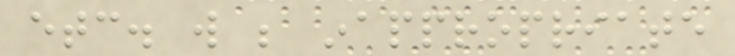etc. will be inappropriate
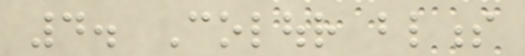4. Colour blindness
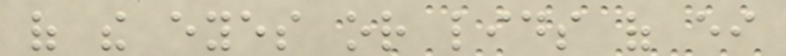of the eyes or lids of either
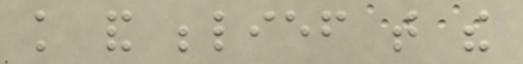knowledge and belief that the
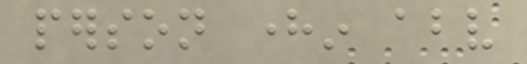person herein above
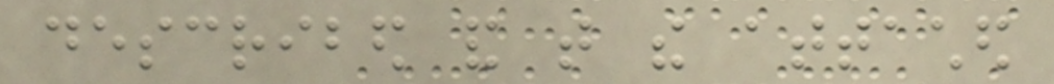described and that the attached
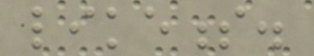likeness.
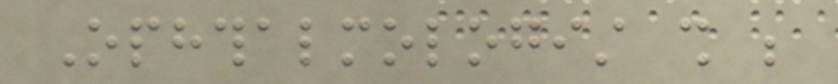Ophthalmologist shall be
